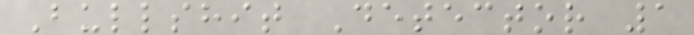Bullshit Detector 1
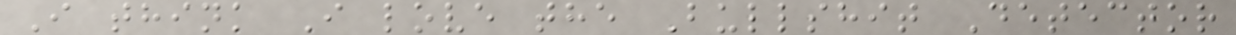I think I love the Bullshit Detector
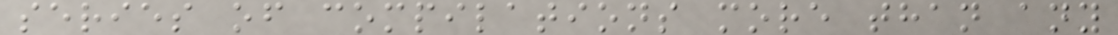series of compilations more than any
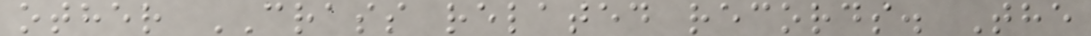other CRASS related records. The
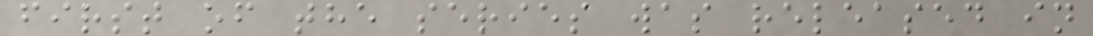first of the series was released in
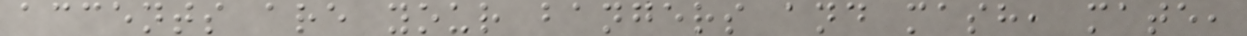accents are your bangers and mash, mate,
